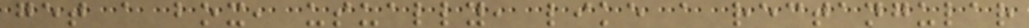get a box, usually, like a rectangular
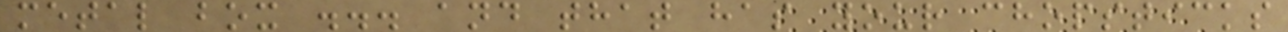metal box ... and that has your chopsticks
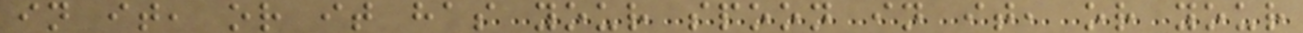in it, or it has your spoon in it, or your
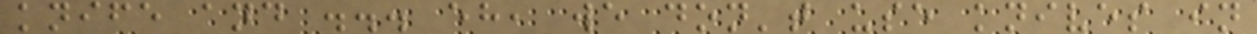knife and ... eh, we don't use knives in
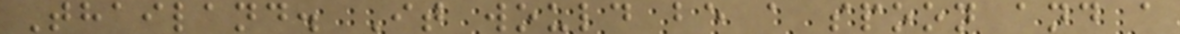Thailand. It would be a spoon and a
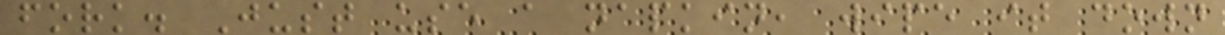fork. Just use a napkin, wipe it down
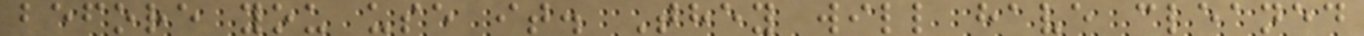before you use it. They will have cleaned
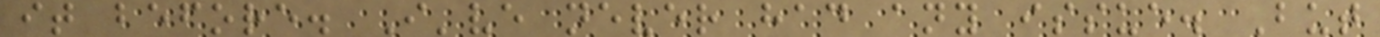it before. I've never had any issue. But
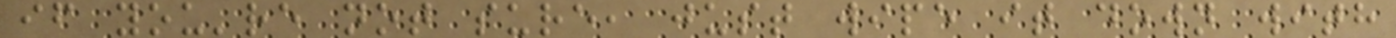if you're not sure, just wipe it down with
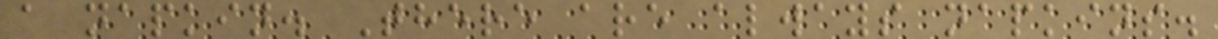a napkin. There are always napkins.
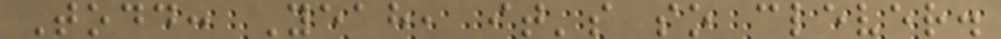Todd: Yeah, it's so clever.
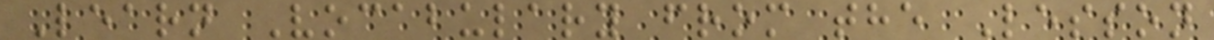Learn Vocabulary from the Lesson
